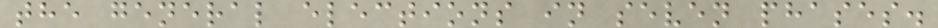the general elections in seven phases.
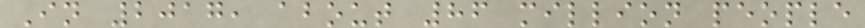In 2017, about 86 million people
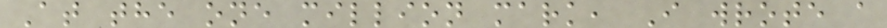At the one million mark, I wrote a
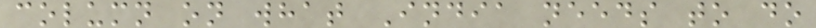column on what India needs to do
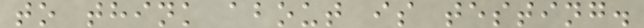to think about is testing.
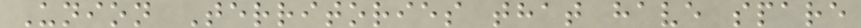Union Territories that have spare
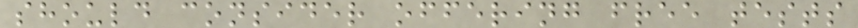should consider offering free tests
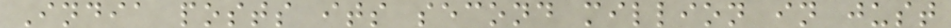India posts its second million in just
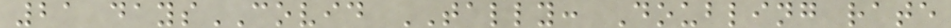21 daysCOVID TALLY: Doubling rate
